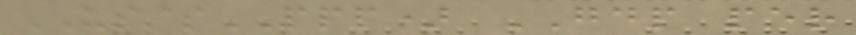US$PPP) GDP per
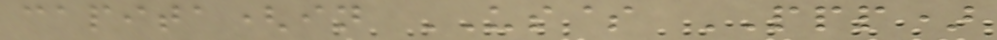capita(in US$ PPP)
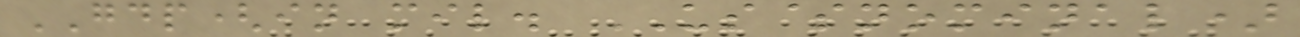GDP(in mil. US$nominal)
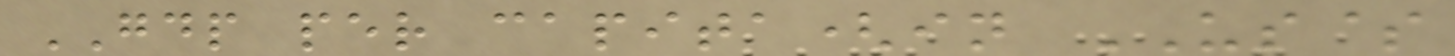GDP per capita(in US$
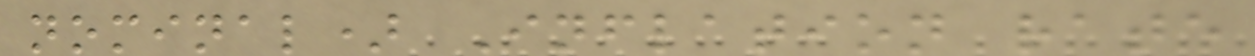nominal) Inflation rate
